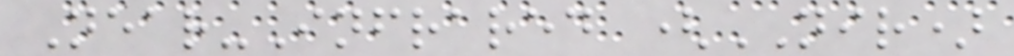Near-Infrared (NIR)
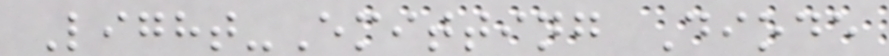Light-Emitting Diode
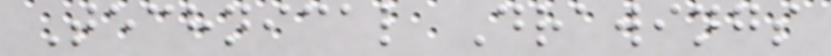Technical Drawings
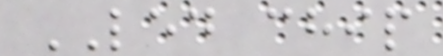LED chip
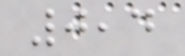0,4
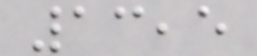13,5
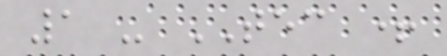1 - TEC +
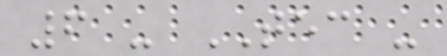6 - TEC -
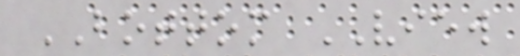BOTTOM VIEW
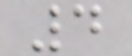4
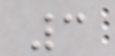3
